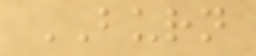BURN
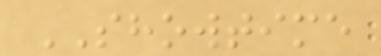SHOWTIME
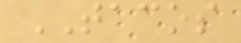TACOS
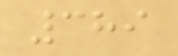389
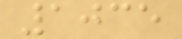1035
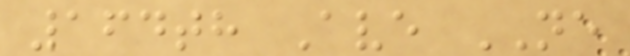164th Ave NE
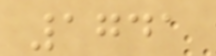1741
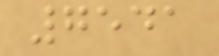7541
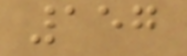157
